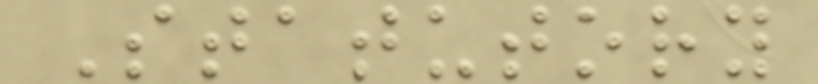Statutory
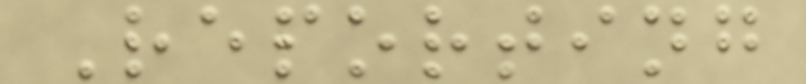Reporting
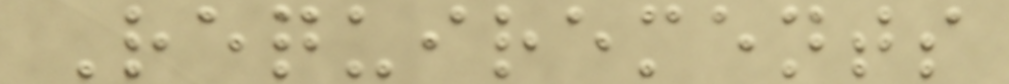Requirements
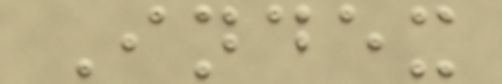Index
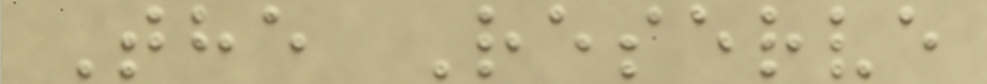The Reserve
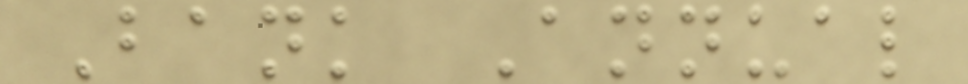Bank Annual
